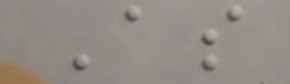As
